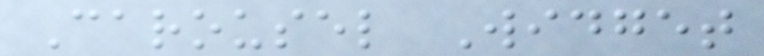Carousel Widget
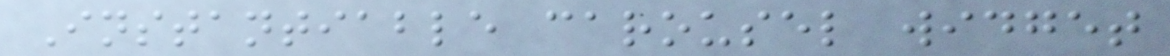Instantiable carousel widget
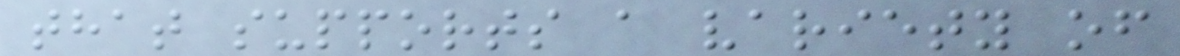that supports a variety of
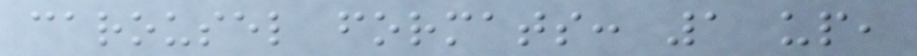carousel formats: 1 up,
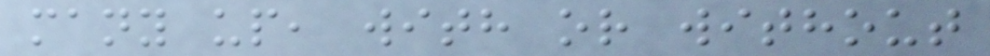many up, with or without
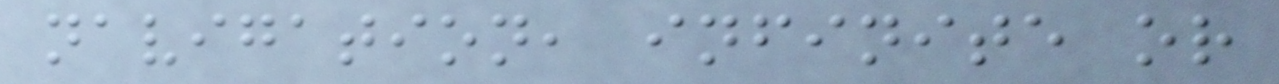navigation, infinite or
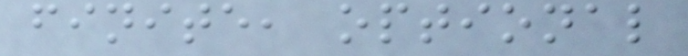finite, optional
